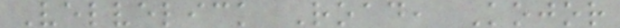Velvelick Road, Kojor
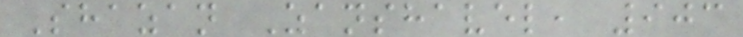Shazan Zanshavel, 903
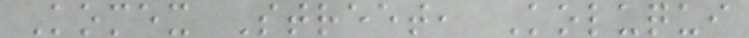Komex Street, Koluqui
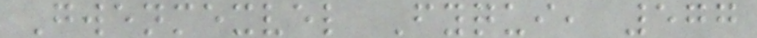Gwenmexvel Fyqui, 577
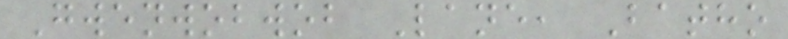Gwenwobwob Lane, Batho
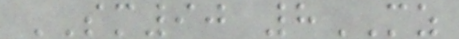SM90 8MZ
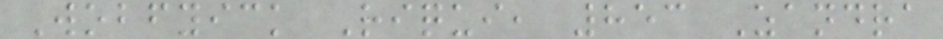Wobfyick Riqui, 853 Zandra
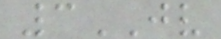3JV
